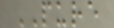PURE
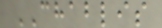CHABLIS
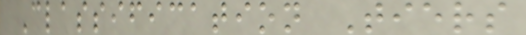Classification Tiers
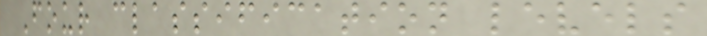Four classification levels
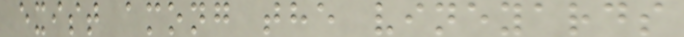exist among the vineyards
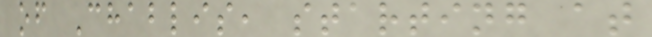of Chablis, starting at
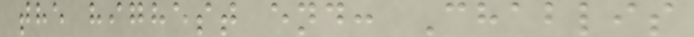the highest end: Chablis
